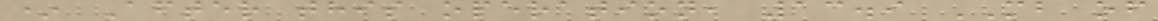* After this operation, 13.9 MB of
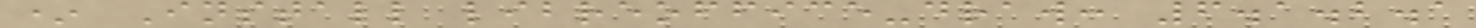* Install libreoffice-draw: 6.1.2.1
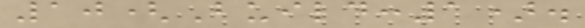10(Build:1).
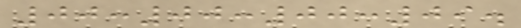00:00:00:09.
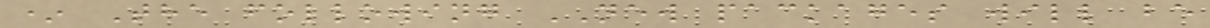* The following NEW packages will be
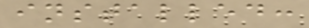installed:
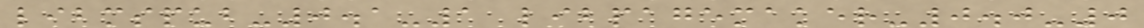libmspub-0.1-1 libpagemaker-0.0-0
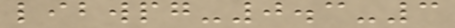libwpg-0.3-3
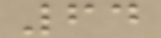64
